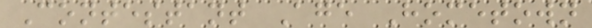Contestant Age Hometown
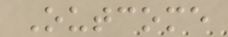Outcome
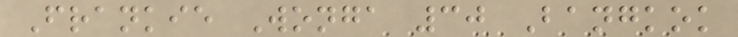Frankie Wonga 30 Bangkok
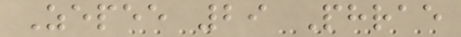Zepee 29 Phrae
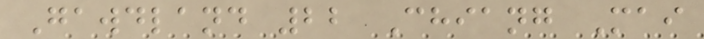Gawdland 22 Chiang Mai
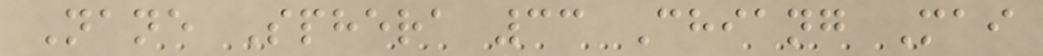Nane Sphera 33 Chiang Mai
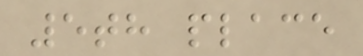5th place
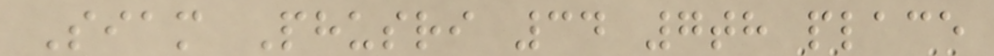Siam Phusri 34 7th place
